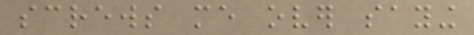screws me over saying
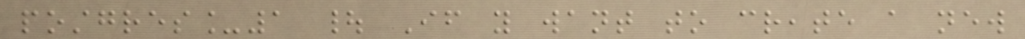postgres_1 | If you want to create a new
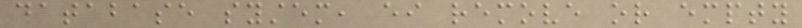database system, either remove or empty
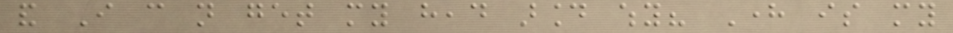and I can not get my head around why? Here is my
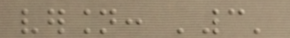version: '3'
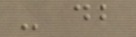- db
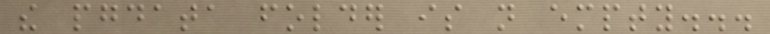the pgdata folder is not empty...
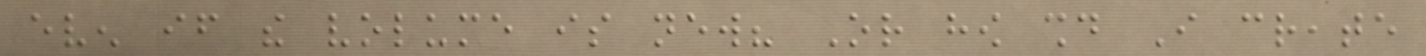even if the volume is new? Or how should I create
